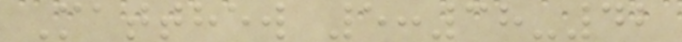Matthew 5:38-42
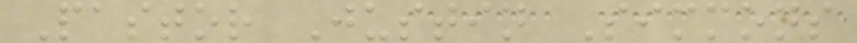Pastor Justin Simmons
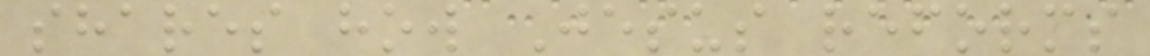shares how Jesus reforms
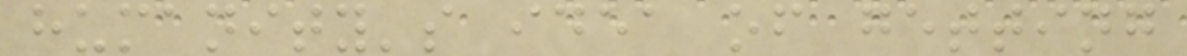humanity's idea of getting
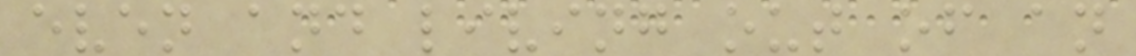even and living out of an
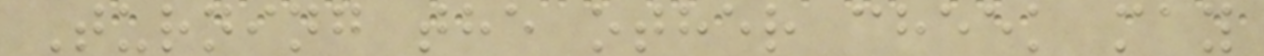Turning the other cheek may
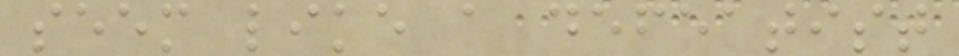seem like a defeatist
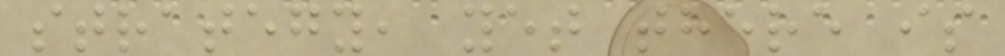strategy, yet there is
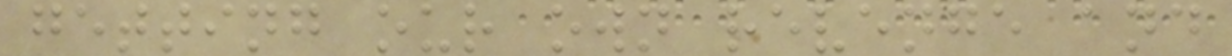getting our own revenge and
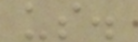us.
